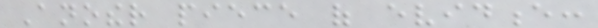Another piece of evidence:
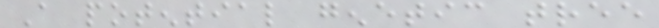A potential genetic tree
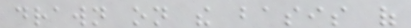drawn on the basis of
